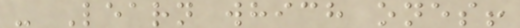- Learn which ones!
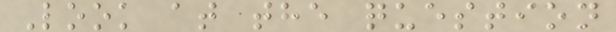Look at the question
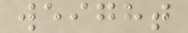weight
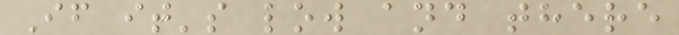If it's low and there
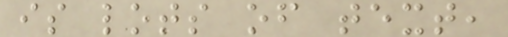is lots of text,
